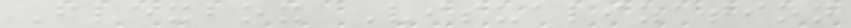Flexbox Visualization
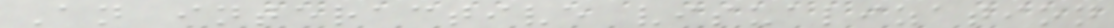An interactive visualization
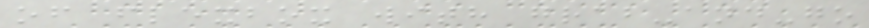of flexbox with grab-and-go
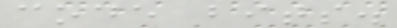code bits.
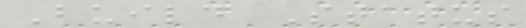Build Status
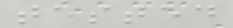tested
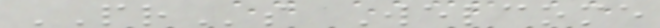PRs Welcome
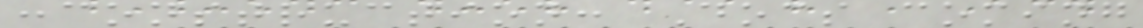:construction: Docs coming
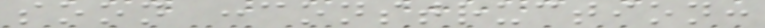soon :construction:
